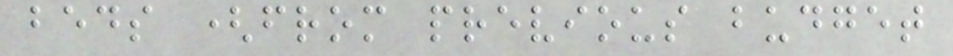beds (from previous budget
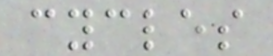cycles
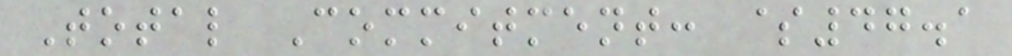Total Commitment: $47.1
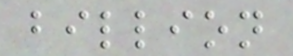billion
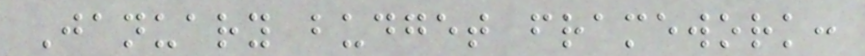January budget framework:
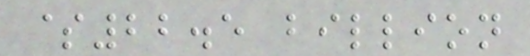$22.5 billion
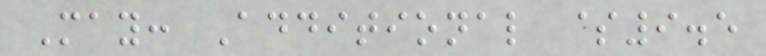May: Additional $9.5
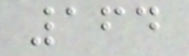164
